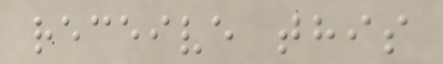receive this
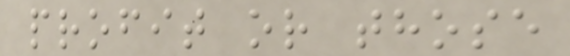profit or those
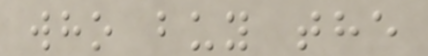who buy the
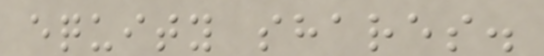equity shares.
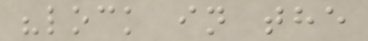"lock in the
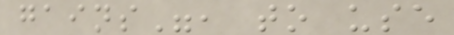gains", to use
